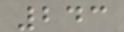243
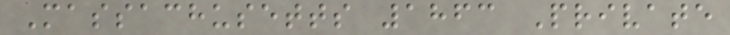Massachusetts 1863 Private
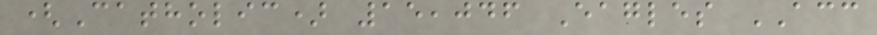(Catholic) 15,046 Eagles ACC
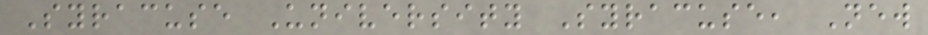Syracuse University Syracuse, New
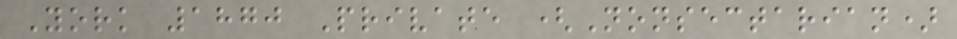York 1870 Private (Nonsectarian)
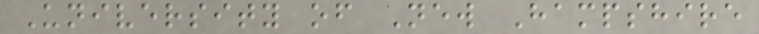University of New Hampshire
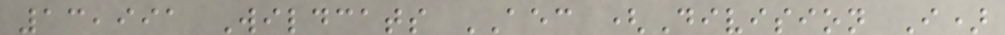13,991 Wildcats AEC (Division I)
